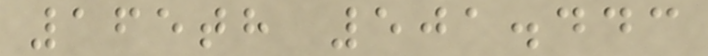165th 501.443
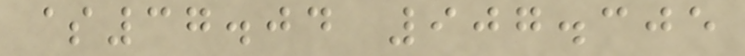$37.04 907.305
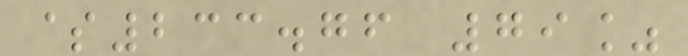$233.76 79%
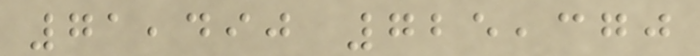71,490 725,370
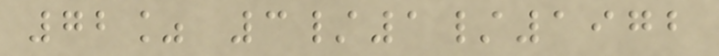72% 3/1/1972
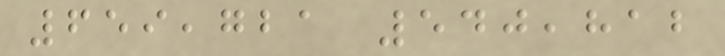659,721 540,812
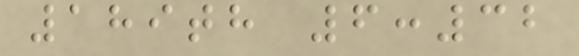189th 6:32
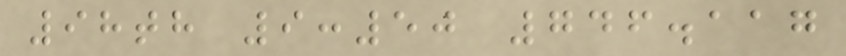98th 9:50 746.117
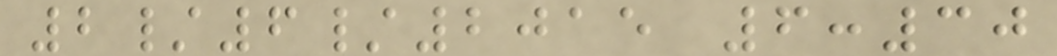2/6/2015 6:30
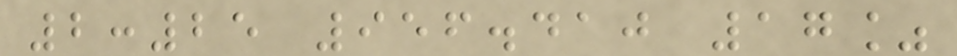2:25 956.410 17%
